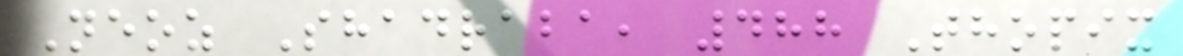Neoz Shadraba, 488 Thopix
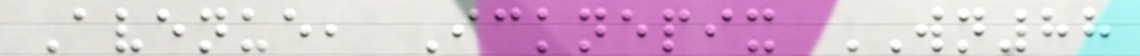Avenue, Icknepix WN88
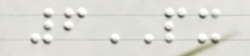6PX
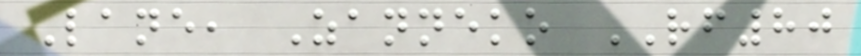Lane, Zanneko RF80
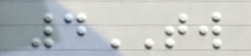4TW
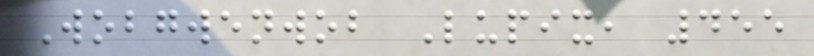Wobgwenwob Lupix, 455
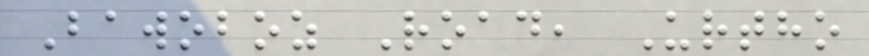Bawoboz Road, Urtho
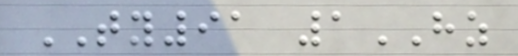TY91 1HZ
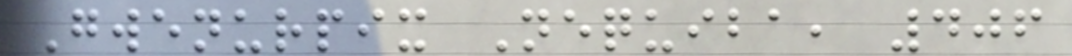Gwenurpix Nequiba, 406
